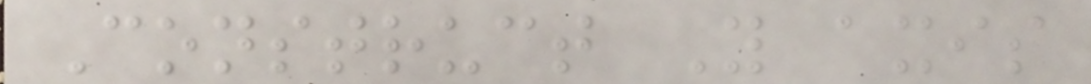Construct Y axis
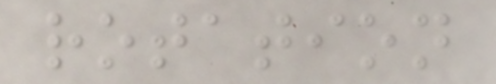rotation
